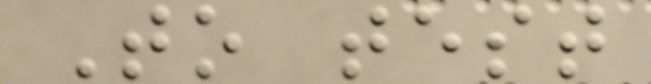To test
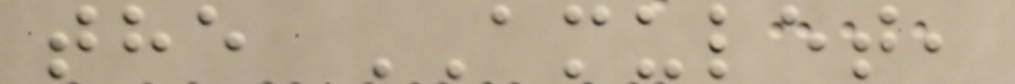the AMULET,
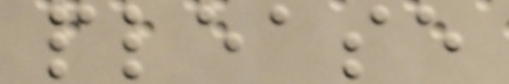please
